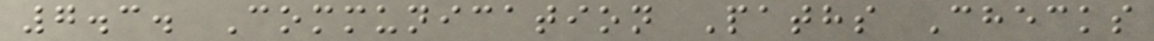7.3. Communication Paths Checks
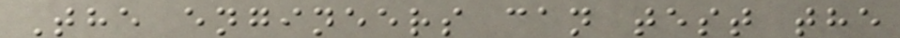The engineers can test the
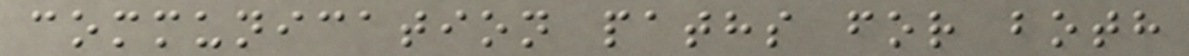communication paths for both
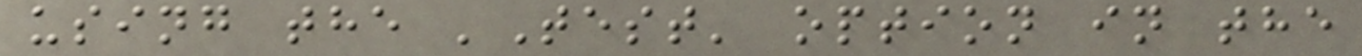using the 'Test' option in the
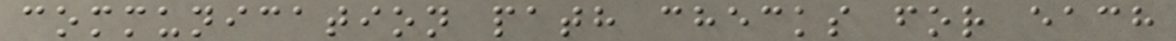communication path checks for each
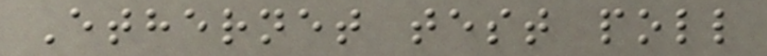Ethernet test poll
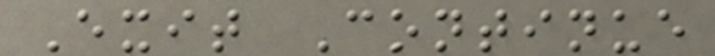Exit Continue
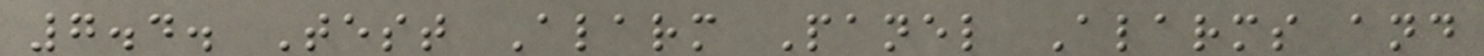7.4. Test Alarm Panel Alarms and
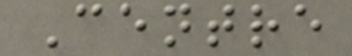Centre
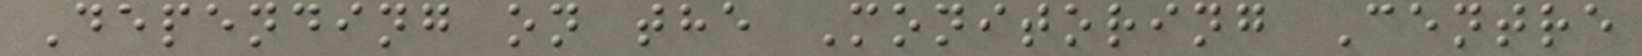Depending on the Monitoring Centre
